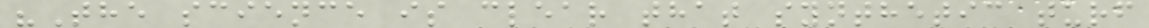"The science is clear that synthetic turf
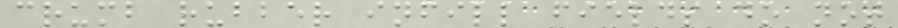crumb rubber infill fields do not
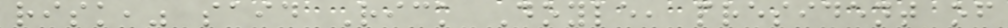risk," said Rick Doyle, president of
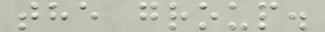the group.
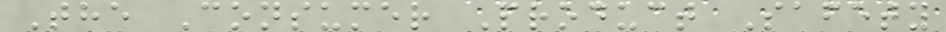The Consumer Product Safety
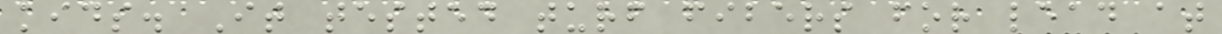kids. It tested turf fibers for lead at
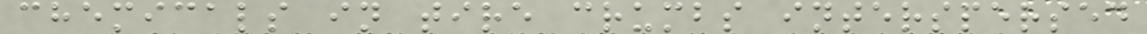chemicals in tire crumbs interspersed
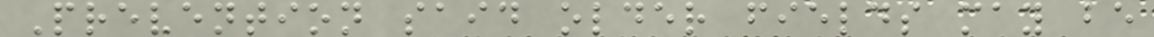Prevention said older fields may be
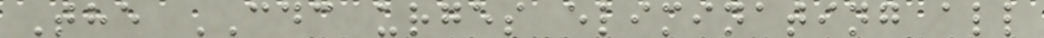The CDC urges eliminating all
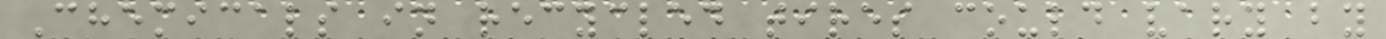Chemicals in recycled tires could vary by
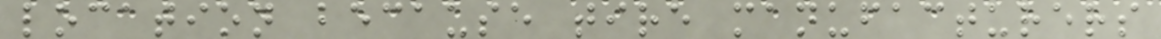location because tire manufacturers
